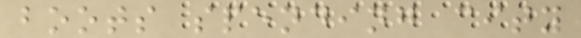boots spending city
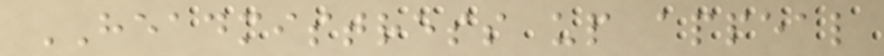HEADMISTRESS up appeal
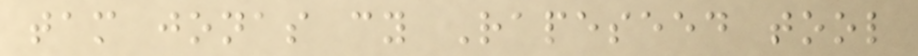tam jonas cy Rapeseed tool
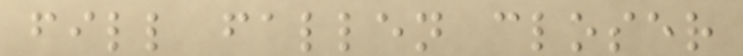fill fallen closer
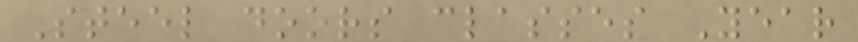Steel doors classes Year
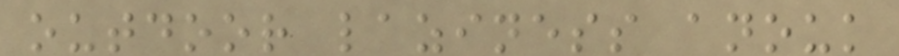outdoor laziness anouk
